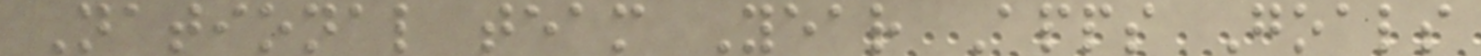National team Year Apps Goals
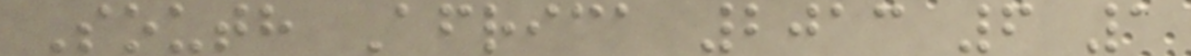South Africa 2013 6 1
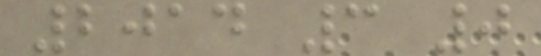2014 3 0
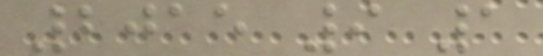2015 9 1
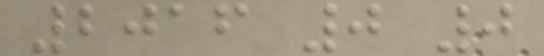2016 0 0
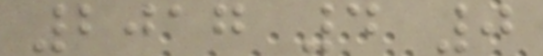2017 4 0
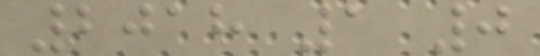2018 1 0
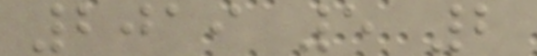2019 5 2
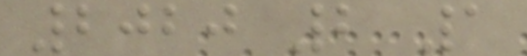2020 2 1
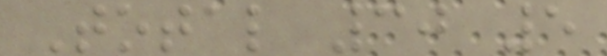Total 30 5
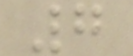7
